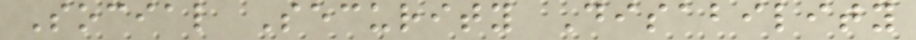Social Security Disability
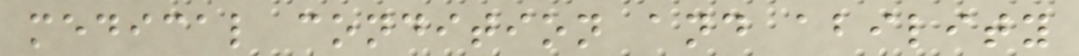medical condition and ability
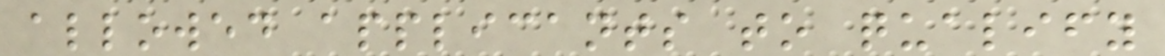allowed applicants to qualify
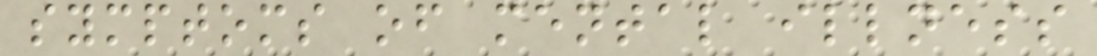symptoms of mental illness
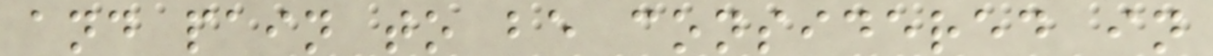and pain to be considered in
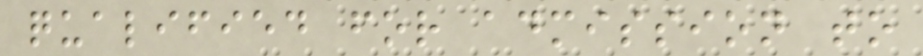qualified for admission to
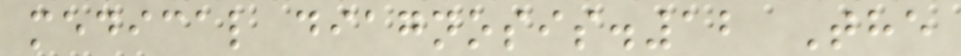medical diagnosis.12 The
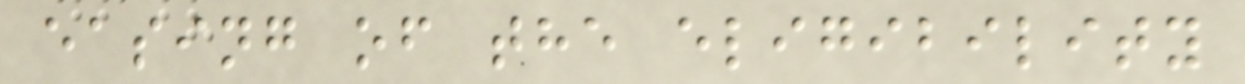easing of the eligibility
